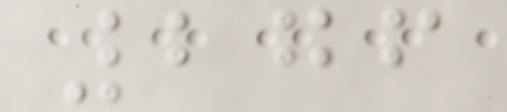276
